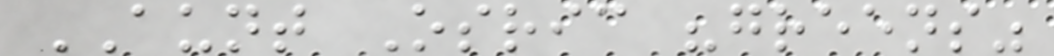AUNT Osric "greens"
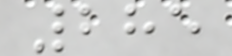285
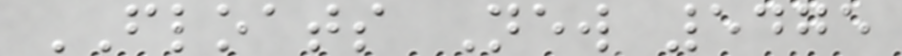FLOATS New 5475
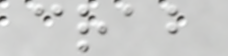crab
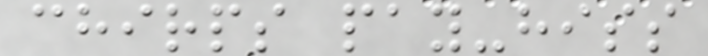chirps pay-hiss
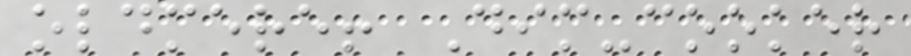oldmere! Dim-cooker
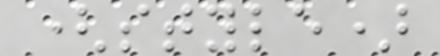(style)
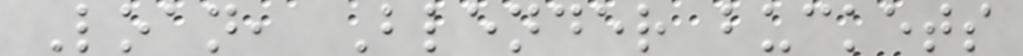Loan, Blender buckets
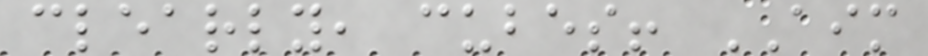clearly, cubes! AIM
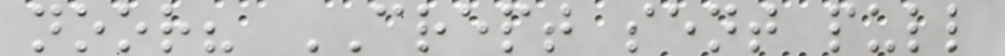noor? CREPT sent pull
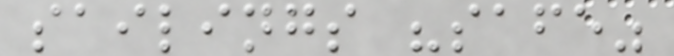sailings "safe"
